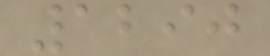1290
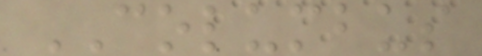COLUMBUS
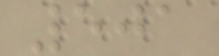501
